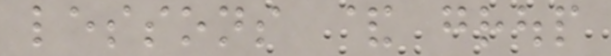lessons & group
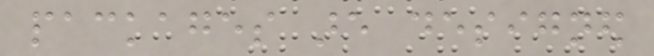packages are designed
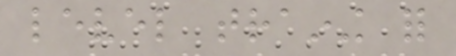level training for
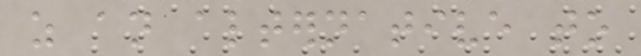as an alternative to
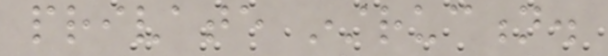private instruction.
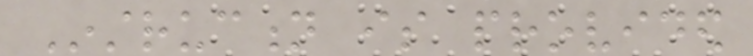Instruction is provided
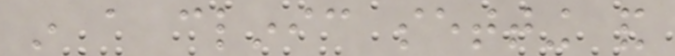in a clinic setting and
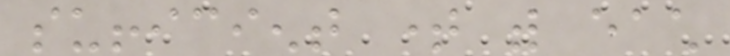sufficient time with each
